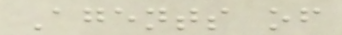Agents of
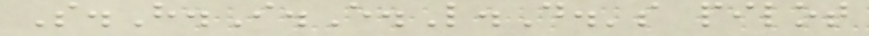S.H.I.E.L.D.'s pilot
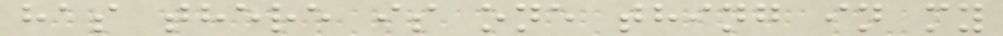has there is one thing in my
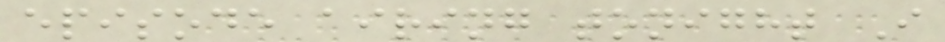episode airing tonight I
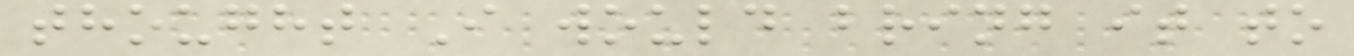thought I would bring it to
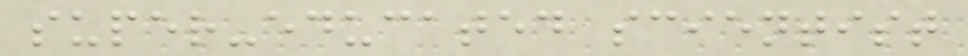super-educated scientist
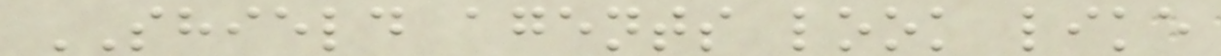SHIELD agents look like
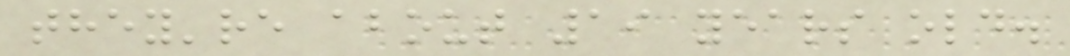they're about 19 years old.
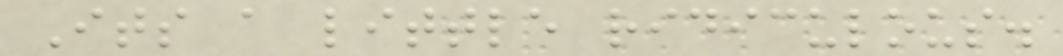Its a little ridiculous.
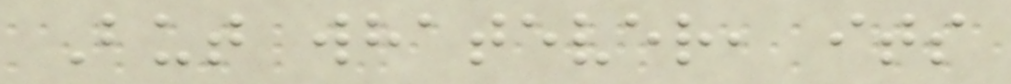But whatever, its
